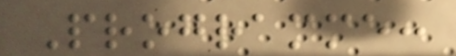Programme:
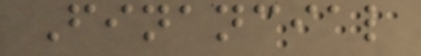Financial
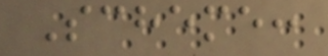Scheme:
